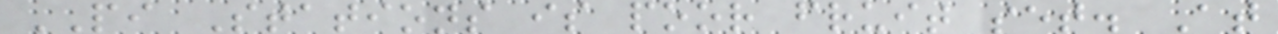PI Stations is poor fruit set. At
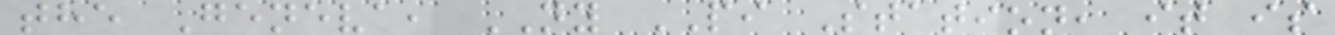the Geneva, NY PI Station, it is
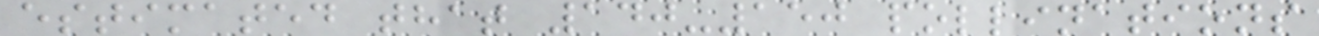estimated that 140-150 pollinations
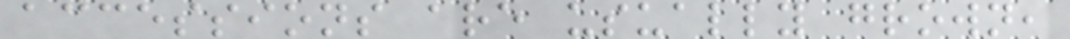accessions are usually grown,
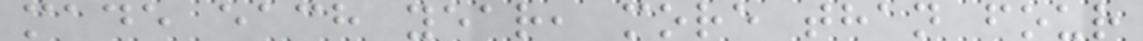made each year, more than four
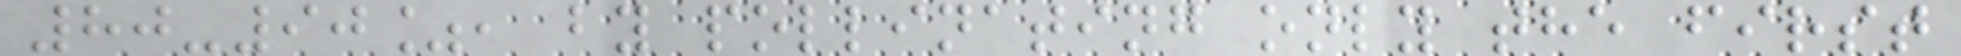80-90%, by pollinating only the first
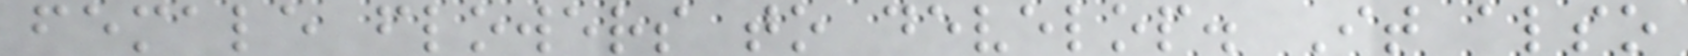female flowers to develop. It also
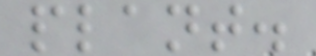plant.
